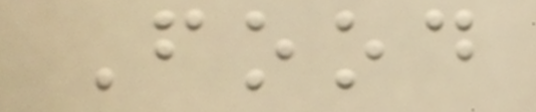Food
